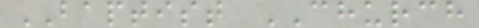BAPTIST CHURCH
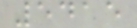5415
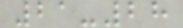21-28
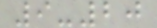9-20
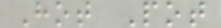Hot Pot
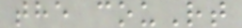the couRt
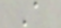A
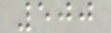500
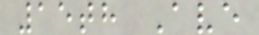15th Ave
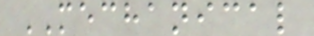MECHANICAL
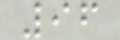96
